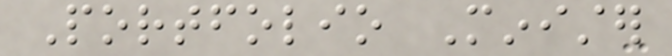Portfolio Minister
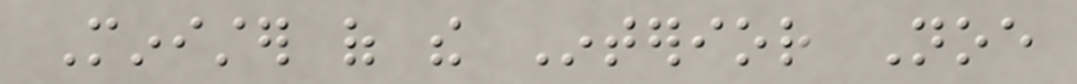Minister of the Interior Noe
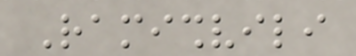Ramishvili
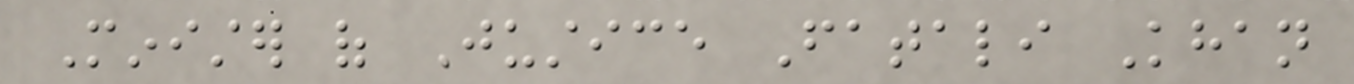Minister of Justice Fatali Khan
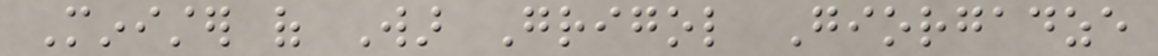Minister of War Grigol Giorgadze
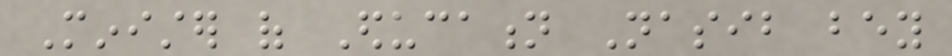Minister of Education Nasib bey
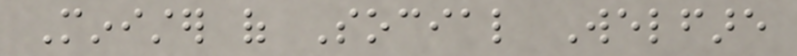Minister of Social Welfare
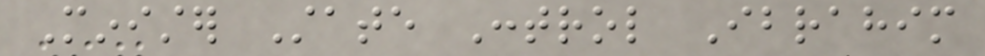Minister State Control Ibrahim
